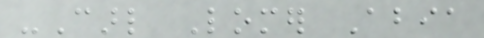-Carl Lomer Abia
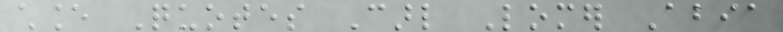chance Quotes Carl Lomer Abia
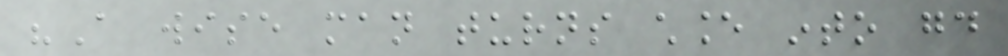"A wise man turns chance into good
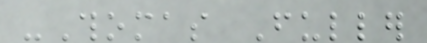-Thomas Fuller
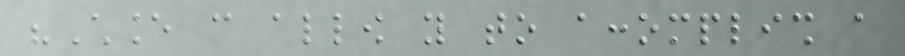"Chance can allow you to accomplish a
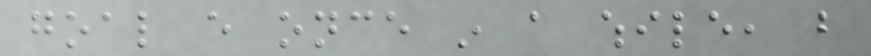goal every once in a while, but
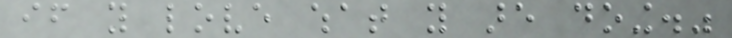if you love what you are doing."
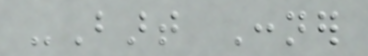-Bart Conner
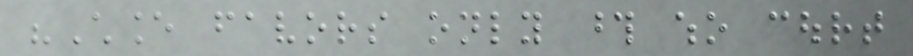"Chance favors only those who court
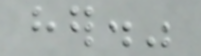her."
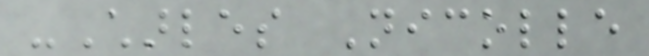-Charles Nicolle
